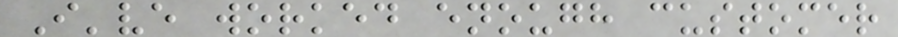I've worked enough customer
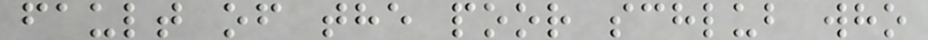fault of the poor schlub who
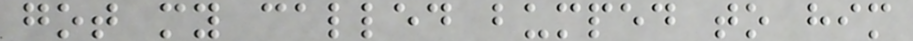got my called bumped to him
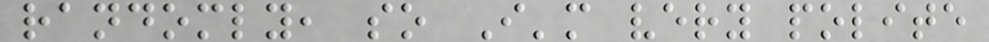randomly, so I'm very polite
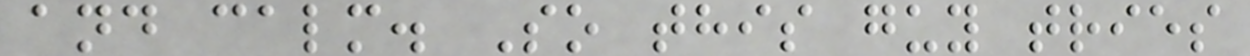and calm. So this guy tries
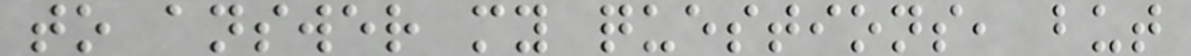to answer my questions, but
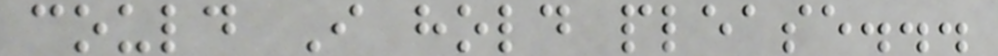could I hold please...
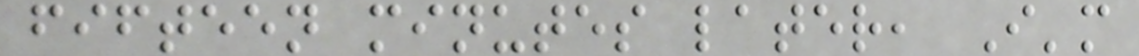fifteen minutes later, I'm
